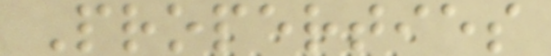Properties
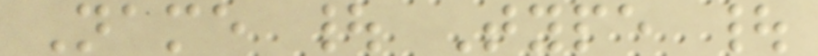Name | Type |
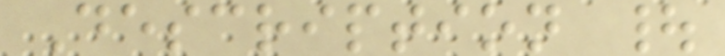Description |
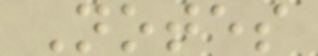Notes
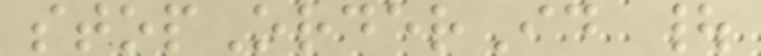stopOrderId |
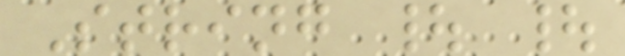String | |
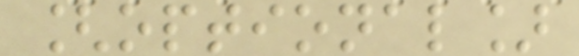[optional]
